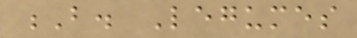B. Legumes
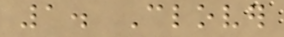1. Clover
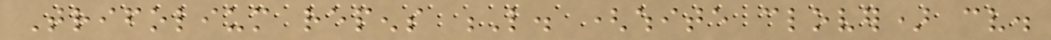Trifolium repens L. (white clover) cv.
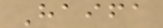Haifa
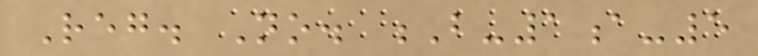Reg. No. B-1a-5
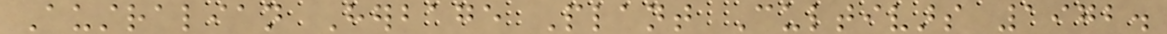Australian Herbage Plant Cultivars 1972.
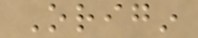Origin
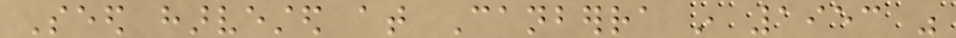Seed harvested at Canberra in 1953 was
